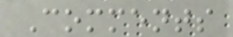Comments
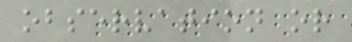observation or
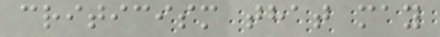criticism that may
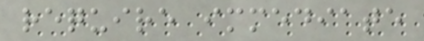require immediate
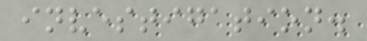investigation.
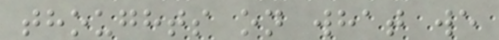thoughts on what we
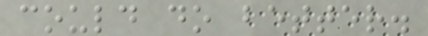could do better.
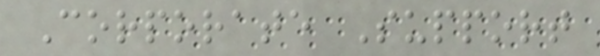Corporate Support
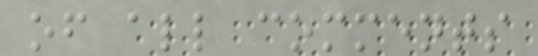of all comments
